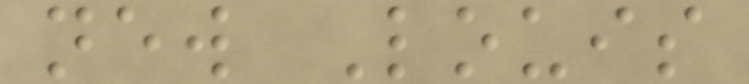new Louis
